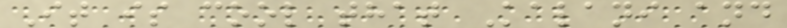It is cool that Kalani and
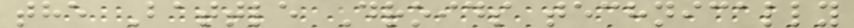the Battle Droids technically
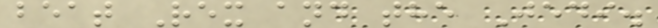beat Rex and the Jedi.
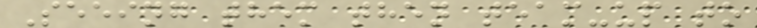Seeing them then team-up to
